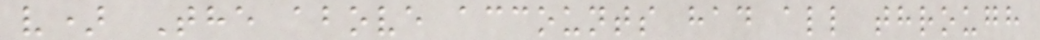v) The above accounts had all through
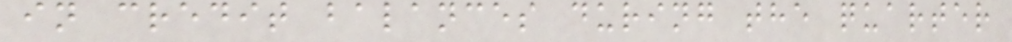in credit balances during the quarter
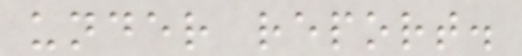under report.
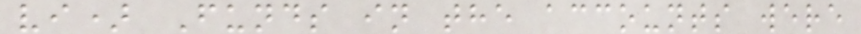vi) Funds in the accounts were
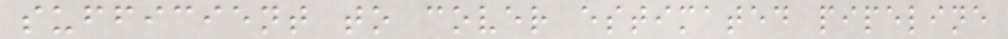sufficient to cover estimated pipeline
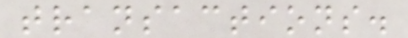transactions.
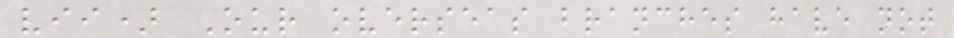vii) Our overseas branches have not
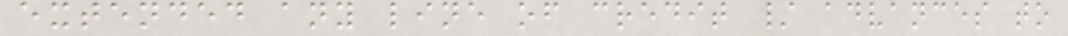extended any line of credit / advances to
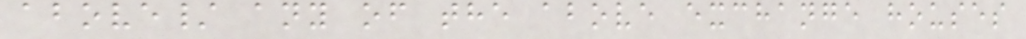above/ any of the above exchange houses
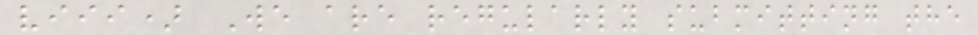viii) We are regularly submitting the
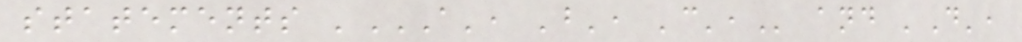statements 'A', 'B', 'C', and 'D',
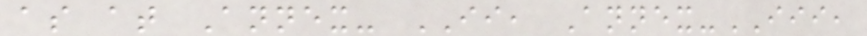as at Annex- II, Annex-III,
